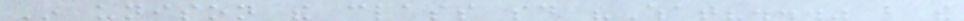In unison the class said "What?..." but the
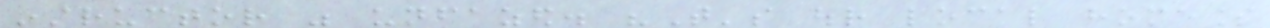instructor was unfazed. "That's our local homeless
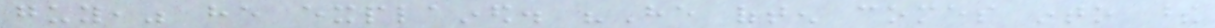guy," he explained. "He often comes into these
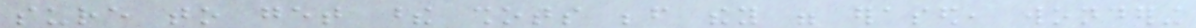sure to get these shots before they were erased, wondering
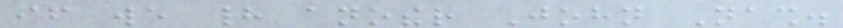if we had another John Nash.
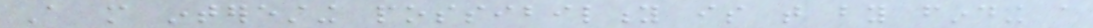A more interesting possibility is that by finding a
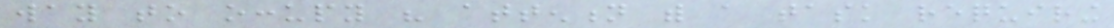way to occupy his attention with a task requiring
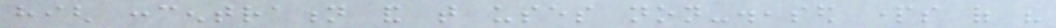high concentration and that uses non-diseased parts of his
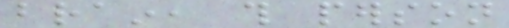brain, this person
